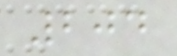204
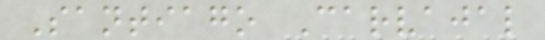Santiago Carvajal
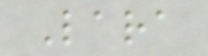Lara
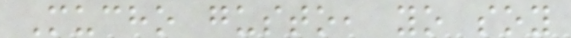Mucho gusto, yo soy
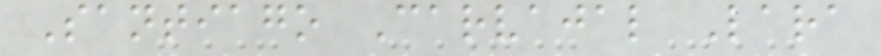Santiago Carvajal Lara
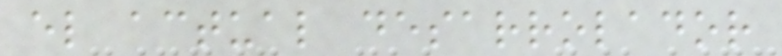el actual desarrolador
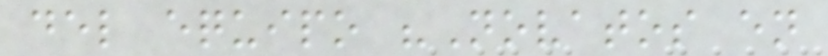del equipo "Novatos en
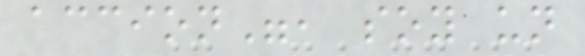accion", soy un
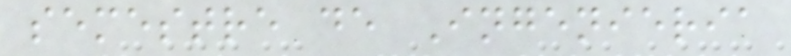semestre de Ingenieria
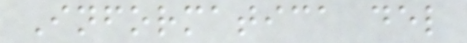Informatica del
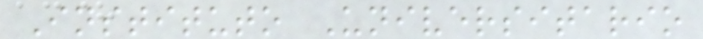Instituto Universitario
